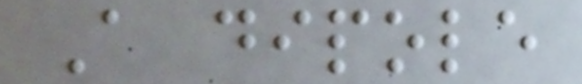A dipole
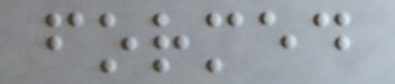formed
